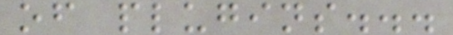of plugins...
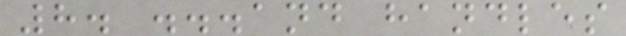8. ...and handles
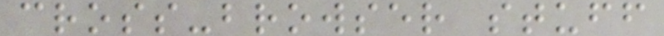cross-browser stuff
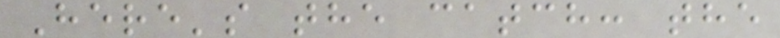Here's the catch: the
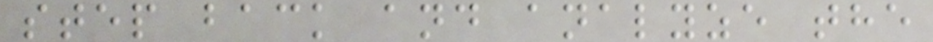step back and analyze the
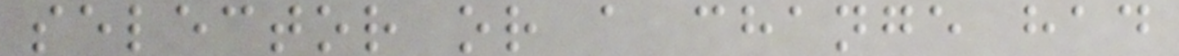selector or a change had
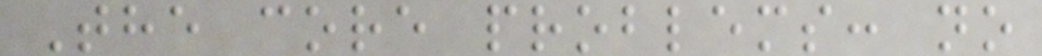The core problems: no
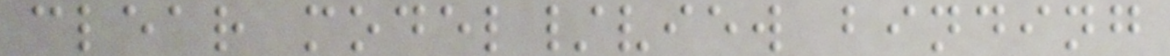clear model/view binding
